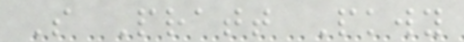S Pratt Pkwy
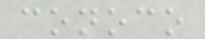conoco
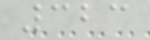323
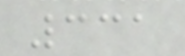331
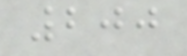200
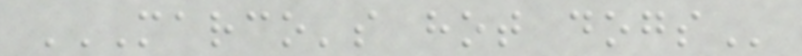MARCO'S HOT DOGS
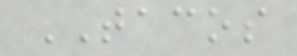TACOS
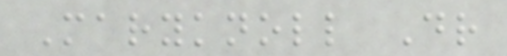Maryknoll Dr
